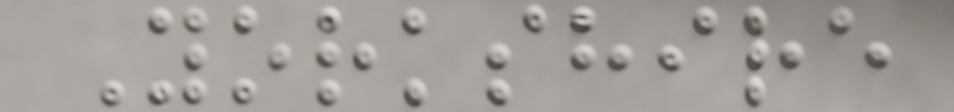Yorkshire
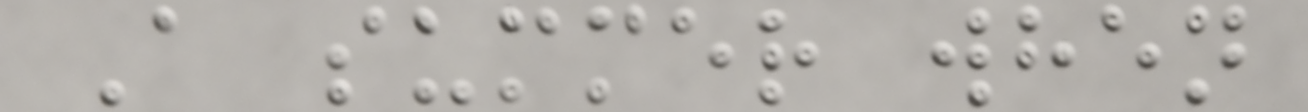A summer when
